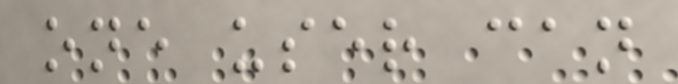one user can
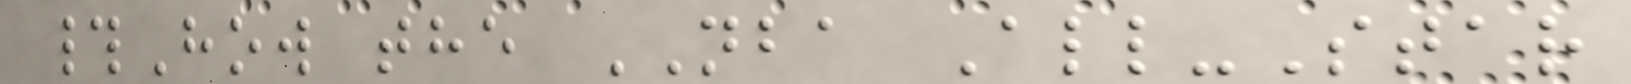#How the NBA All-Star
